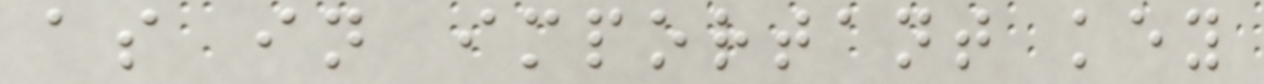as in important key
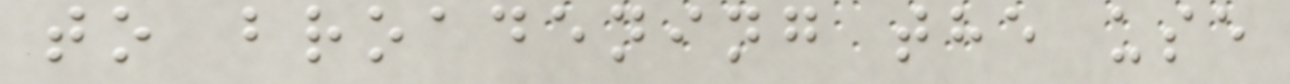to broadening the use
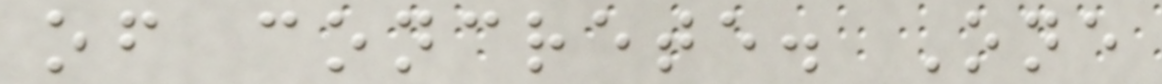of concrete. One
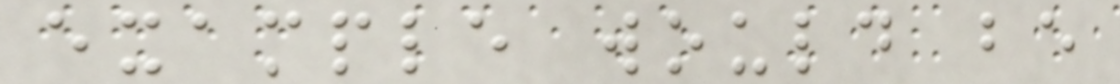example would be
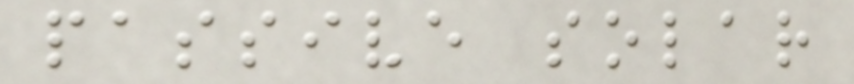passive solar
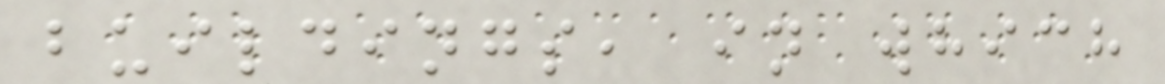buildings, in which
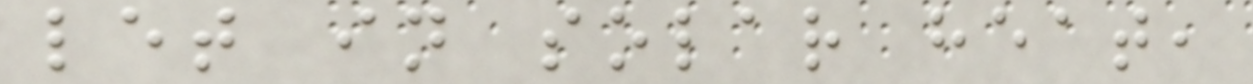let in solar heat,
